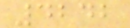4242
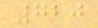720
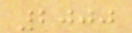2000
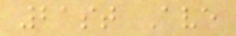21st Ave
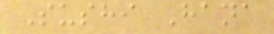Sushi Hana
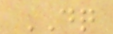DQ
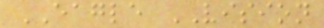EAGLE VISION
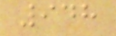948
